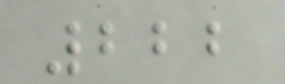222
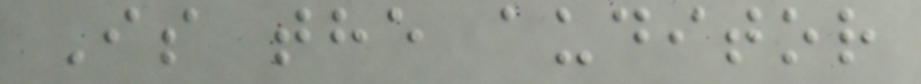Is the auditor
